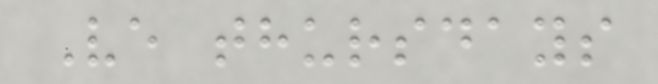Ve thursdays
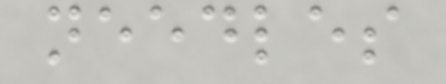needles
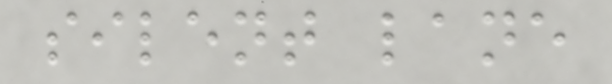silent lane
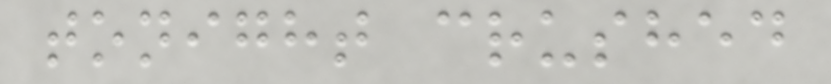tonight crushed
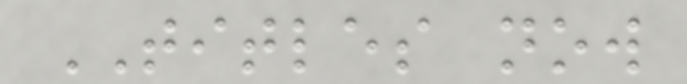TITLES now
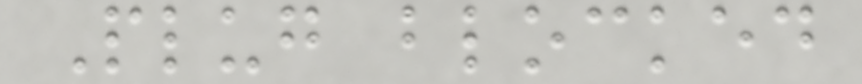Plug blocked
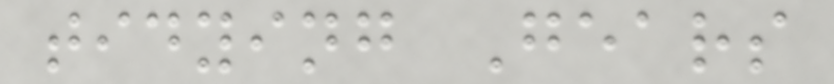tidying Gears
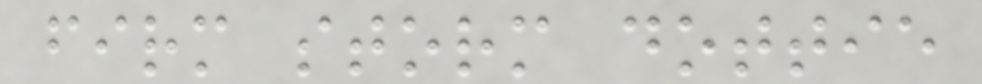firm storm dottie
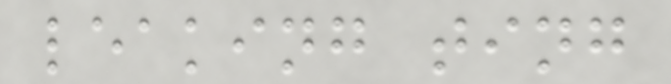leaking ting
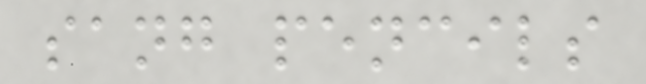sang pencils
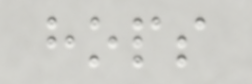hops
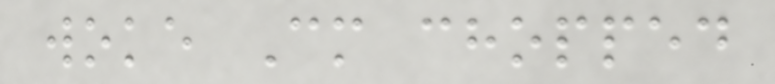woke Cm chopped
